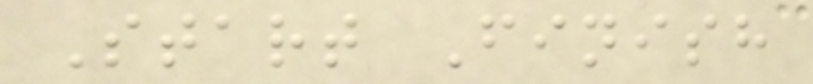Start Finish
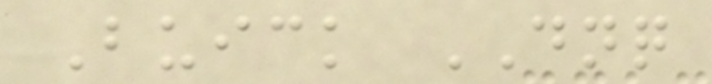Buick DNQ
